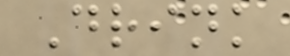Drink
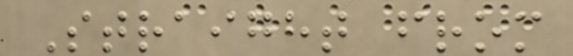Straight from
